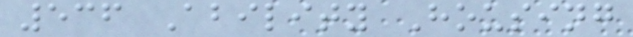536 Ability Housing
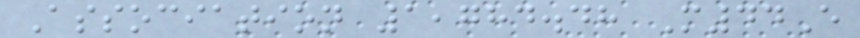Association 1,784.48 M44E
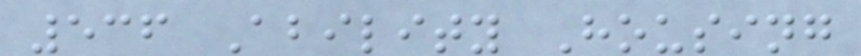536 Ability Housing
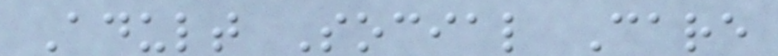Adult Social Care
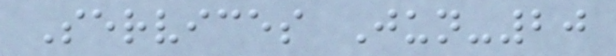Services Jun-20
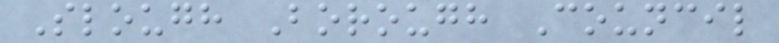Slough Borough Council
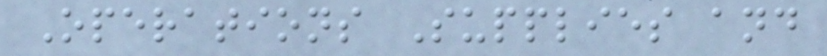Operations Supplies and
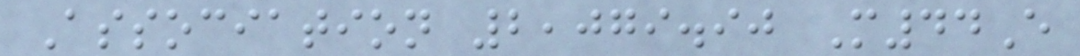Association 2,079.90 M44E
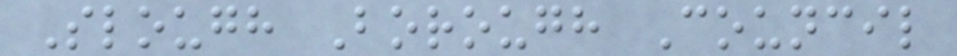Slough Borough Council
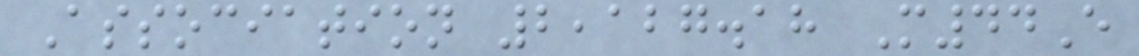Association 2,127.18 M44E
